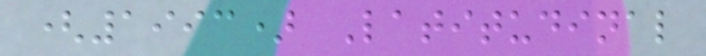(1993) Latitudinal
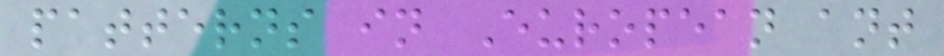patterns in European ant
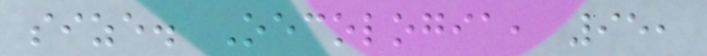size. Oecologia, 95,
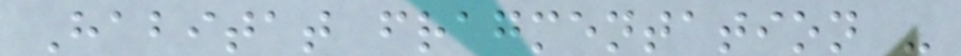Habitat fragmentation -
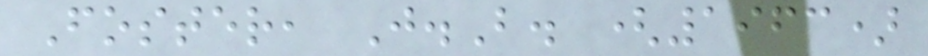Foster, J.B. (1963)
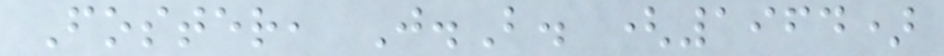Foster, J.B. (1964)
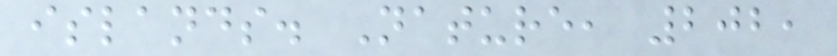islands. Nature, 202,
